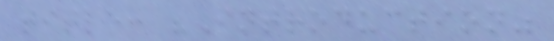title: "Introduction"
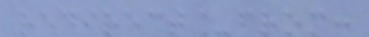redirect_from:
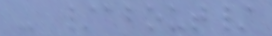- /about/
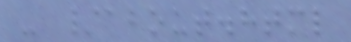- /about.html
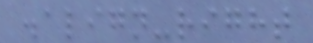.align-right
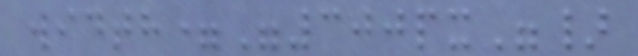width="300px"}
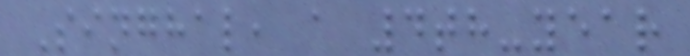Singhal, a 4th-year
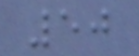50
